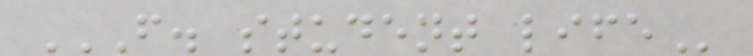F. STUDENT LIFE
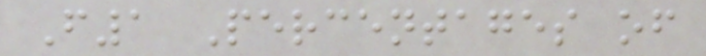F1 Percentages of
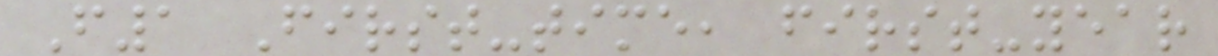F1 First-time, first-year
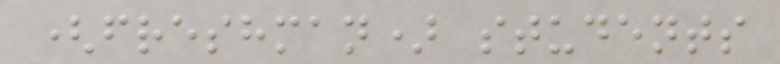(freshman) students
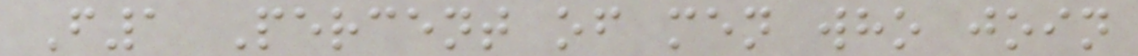F1 Percent of men who join
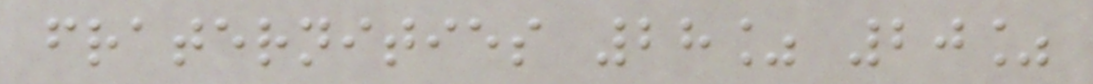fraternities 28% 20%
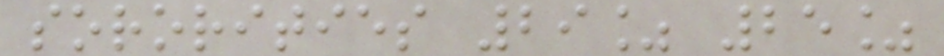sororities 29% 25%
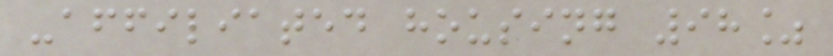-affiliated housing 98%
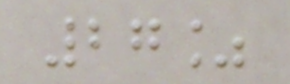27%
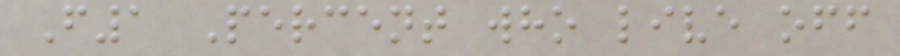F1 Percent who live off
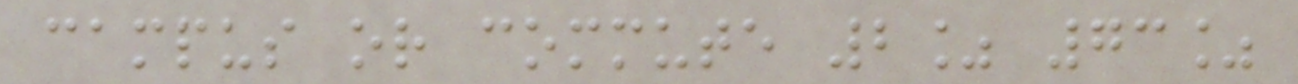campus or commute 2% 73%
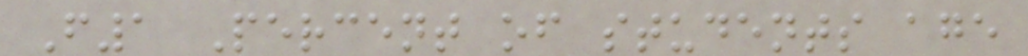F1 Percent of students age
